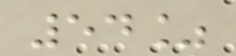54%
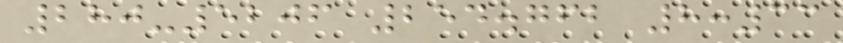280-5206 254.762 8:33
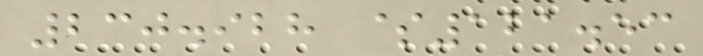230.928 $121.53
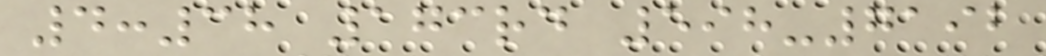4:38 173rd 598-7192
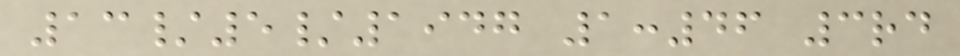13/5/1947 1:46 3rd
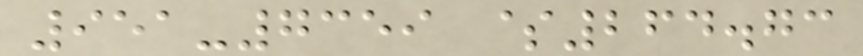951-7359 $264.73
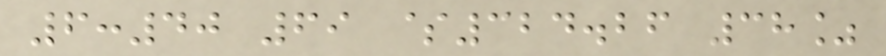6:40 69 $324.26 38%
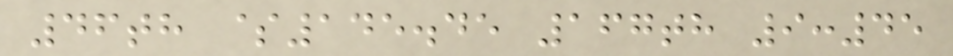46th $145.45 167th 9:45
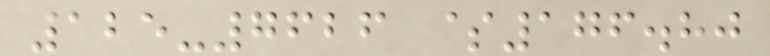125-7626 $176.80
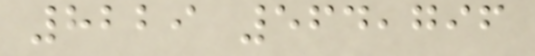8229 564,796
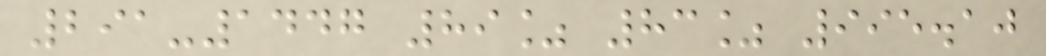291-1447 89% 83% 995.10
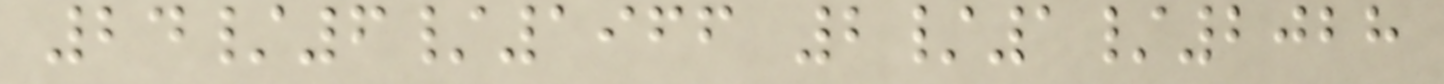24/6/1966 2/1/2028
